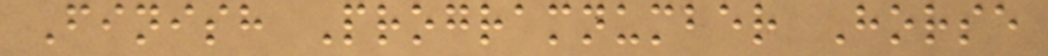Finish Programnumber Horse
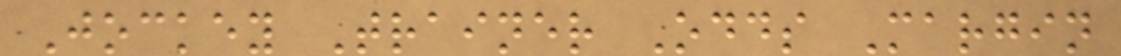Jockey Trainer Odds Margin
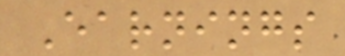Earnings
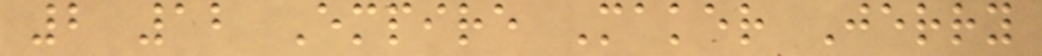2 12 Empire Maker Jerry
